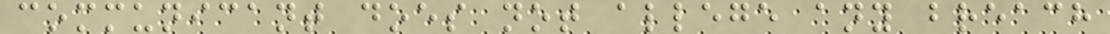communicant does not allege any breach
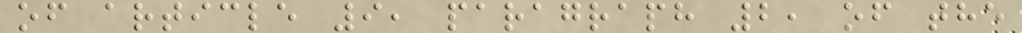of article 9, paragraph 2, of the
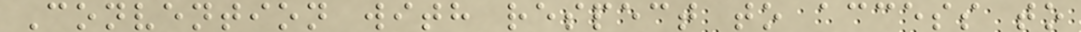Convention with respect to access to
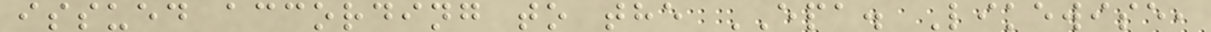issued according to the EPA. Likewise,
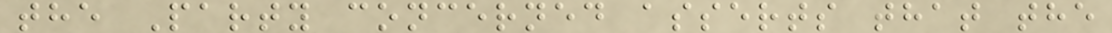the Party concerned asserts that the
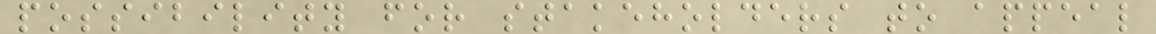possibility for stakeholders to appeal
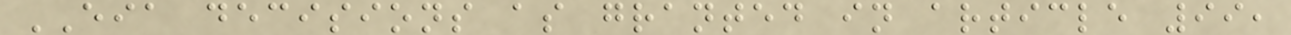EIA decisions as granted in article 99,
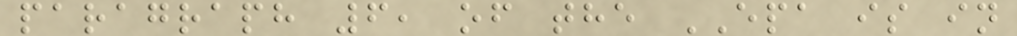paragraph 6, of the EPA is in
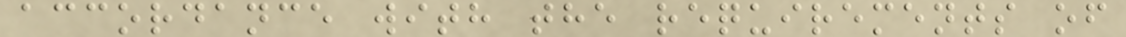accordance with the requirements of
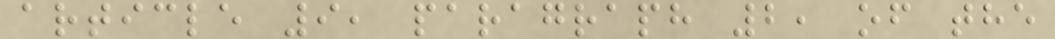article 9, paragraph 2, of the
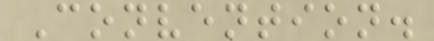Convention.
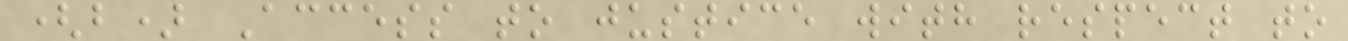(b) Access to justice with respect to
